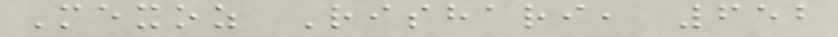Mexoz Rishari, 652
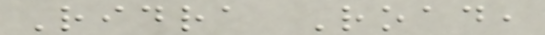Ridra Road,
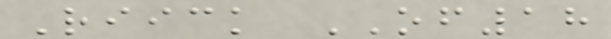Riick OF18
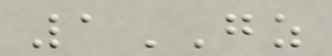1GZ
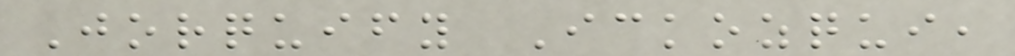Jorquify Ickozqui,
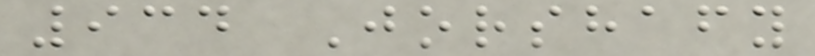934 Jorshafy
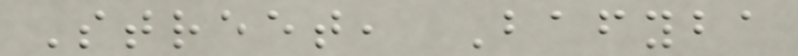Street, Bafyba
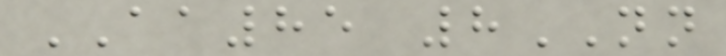AA85 8NN
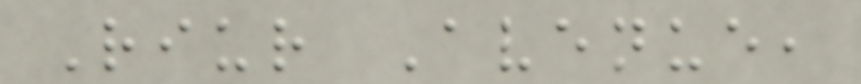Riur Avenue,
